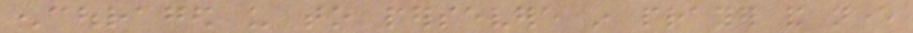encouraged us to persevere in prayer and never
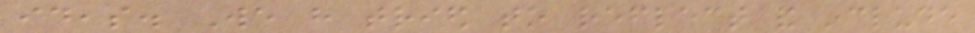ideas. We have tried to reflect and include
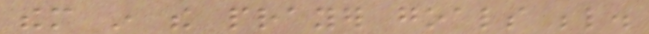them in the prayer goals below.
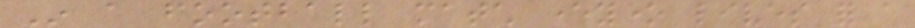In a football match everyone lives for a
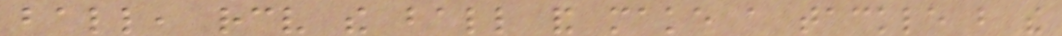ball, receive the ball and make a tackle but the
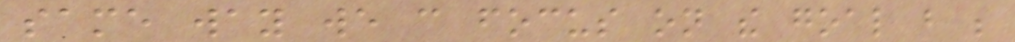same way we can focus on the goal but be
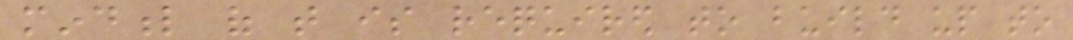mindful of that is required to build up to
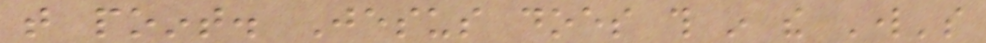that point. Jesus does this in the Lord's
